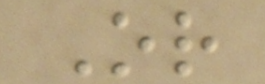Or
